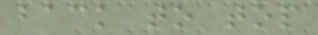back to top
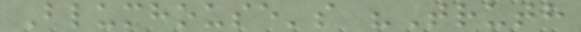Blumhouse's "Truth
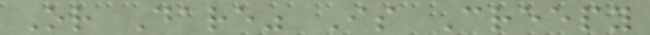Or Dare" Is Creepy
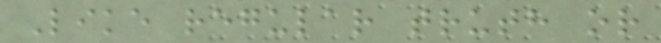Like regular truth or
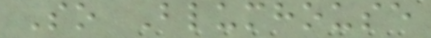So Blumhouse
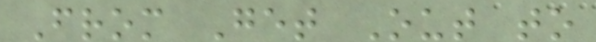From Get Out to
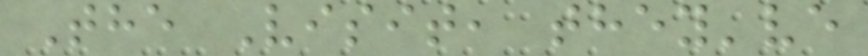The Visit, they've
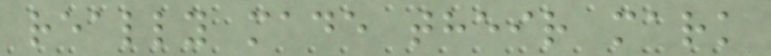really made their mark
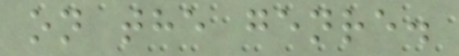on the genre.
